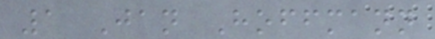1 Jan Hoffmann
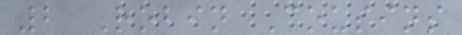2 Robin Cousins
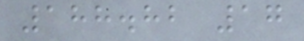188.82 17
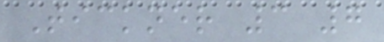Tickner 3 7
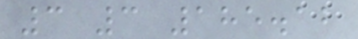3 3 185.12
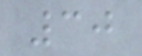30
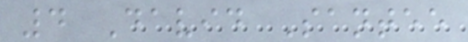4 David Santee
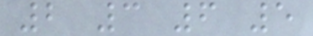2 3 6 5
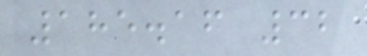185.16 32
